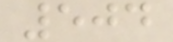504
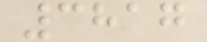3817
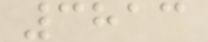3813
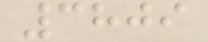3809
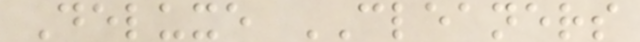Deluxe CLEANERS
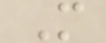M
